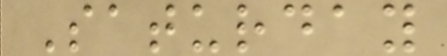Saturday
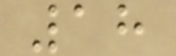18
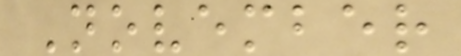November
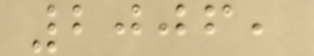2006,
